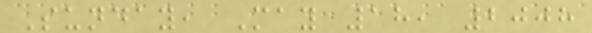Sunday, May 18, 2008
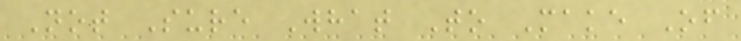Not Sure What To Make Of
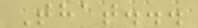That...
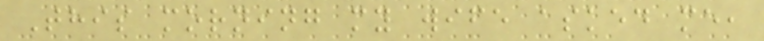This morning my wife asked me,
